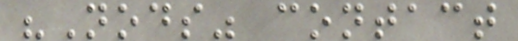"Nods" contact
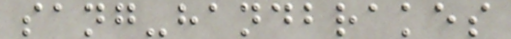sang-handbrakes
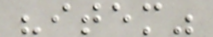"item"
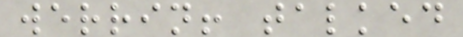werrin! talked
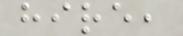hire,
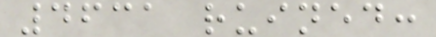4631 ruined:
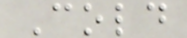Cold
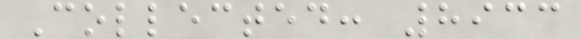Collected: 8933
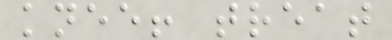knee! treat
